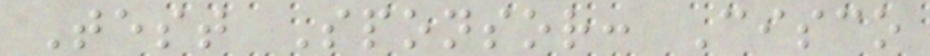Test Sponsor: Cisco
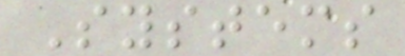Systems
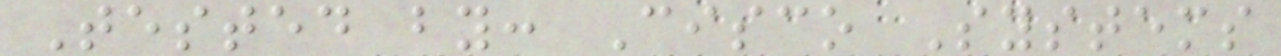Tested by: Cisco Systems
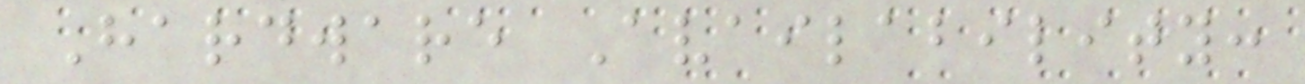Hardware Availability:
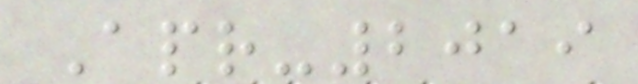Apr-2019
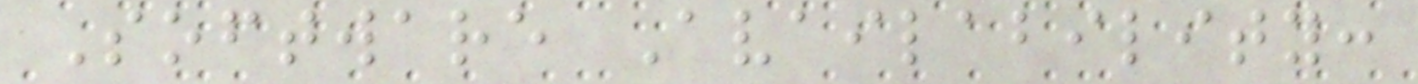Software Availability:
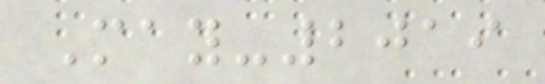May-2019
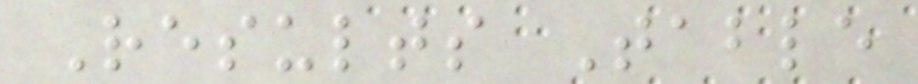Results Table
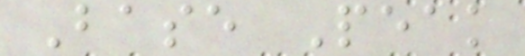Base Peak
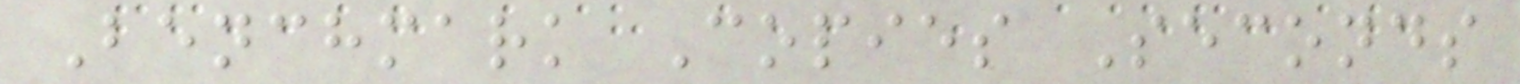Benchmark Copies Seconds
